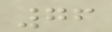76
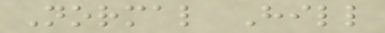Normal Hill
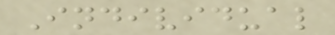Individual
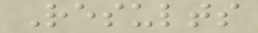Results
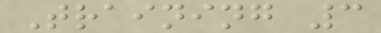Training 3
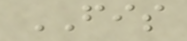FIS
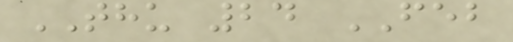THU 24 FEB
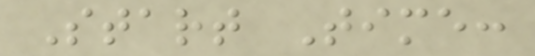Start Time:
